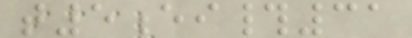t5ei#31
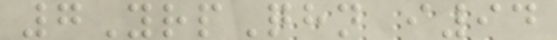7YrpQhn i94
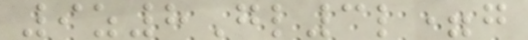9z8Gl3l=g
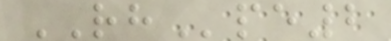RHpe2
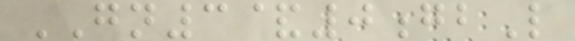GN3&0gbL
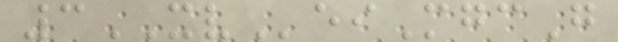3XVeiMgcG
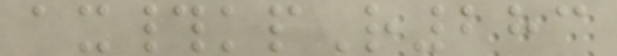ax#kpR283
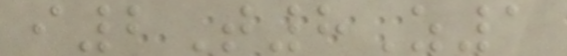i2T8Z1
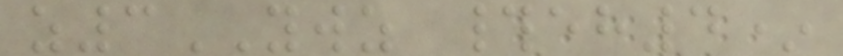z3YWZ #eh4*
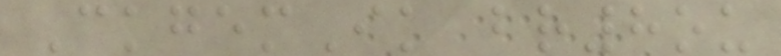CkgemIk br8ou
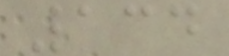134
